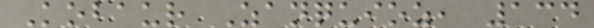Kobaur Zanquioz, 134
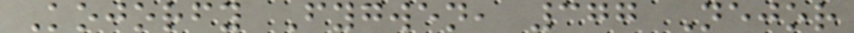Kojorfy Fygwen, 377 Nejor
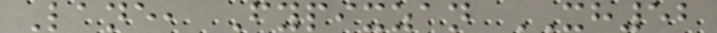Lane, Fypixzan XH52
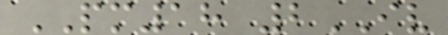PM18 2IV
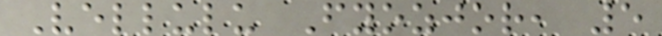Vellulu Fyozjor, 5
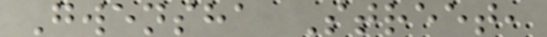Gwensha Street,
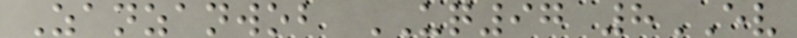Zanzanwob UQ97 8EV
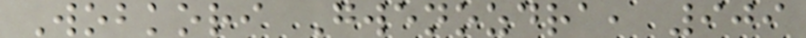Wobkori Gwenozdra, 909
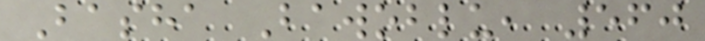Basha Bawoblu, 560
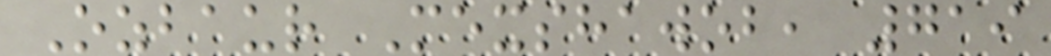Ozbaur Mexshawob, 719
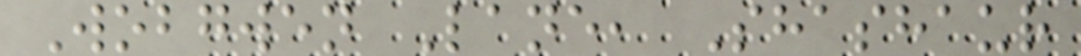Wobgwen Lane, Shashaur
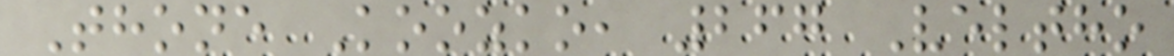Thone Koozko, 267 Veltho
